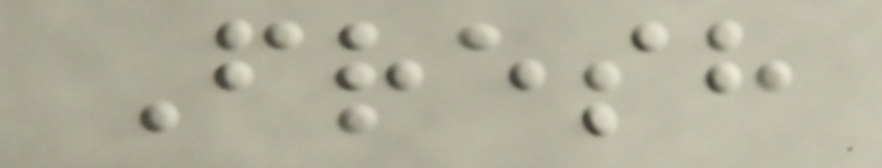Fresh
